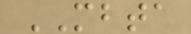MBTA
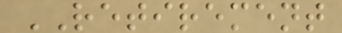RETIREMENT
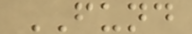FUND
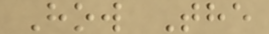How The
